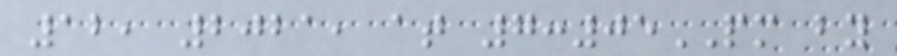12, 2021, at 7:05PM by
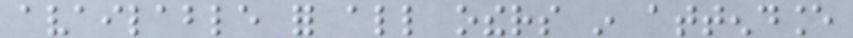available for all others in attendance
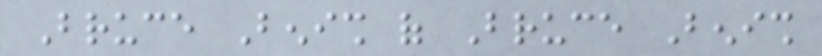Bruce Benish of Bruce Benish
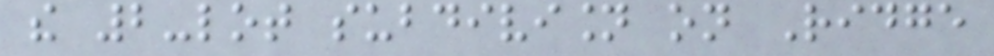the 2-lot subdivision on Ridge
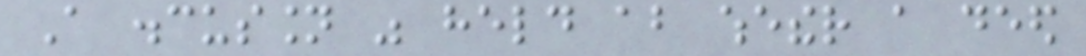A discussion was held about whether a deed
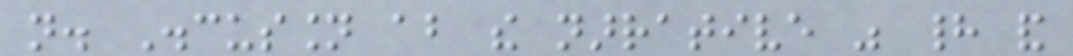not. Discussion about the narrative was had and
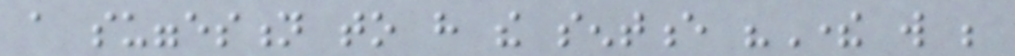a suggestion to have the sentence "There will be
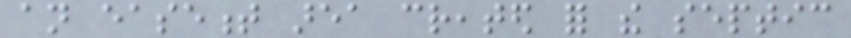an easement area created for the septic
